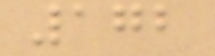172
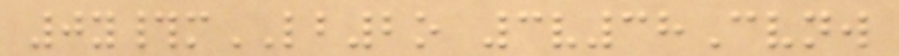0y#mLB2o 3v38Cvnw
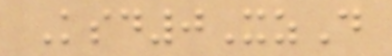Ksd0XzD
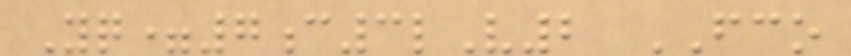Yq=7c3lV2 FCO
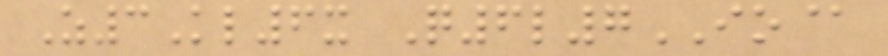Z3Kl6x Q6l7IO@
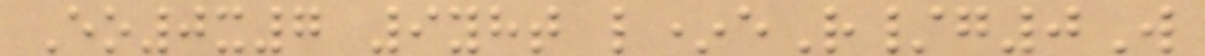Eo0x7 9yht l*eR/g0W
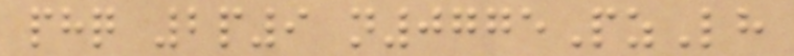phq 2p9 n0775PzLh
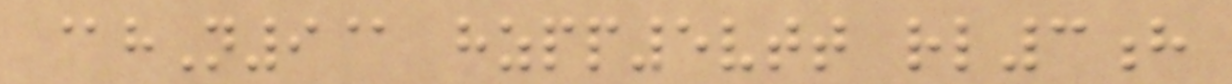@hN9@ hzpp5vtt rl3h
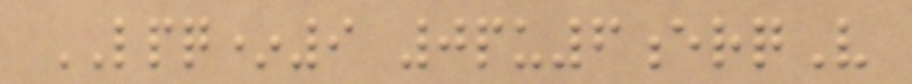LPQ*9 0pu6erqV
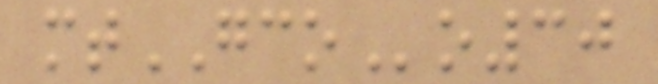mtGCOo30
